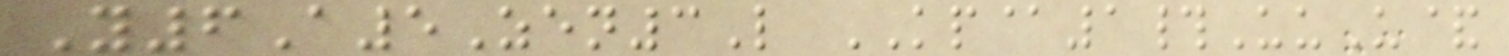Y6A5Zen3L KP@1#UuU&
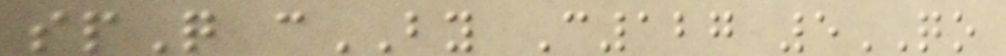spQ cBY C127 5QO
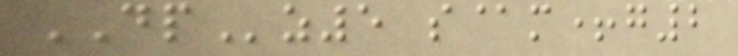DPz5 s@m+g2
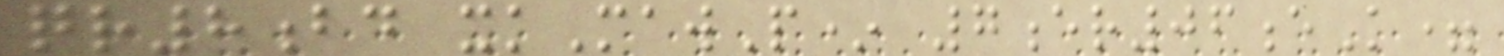qr8bd xkMawP* 7er06eK=
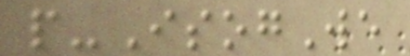p-IsogWe
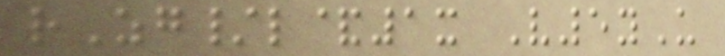rZg/l&1x V5yU
